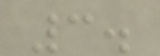3.
